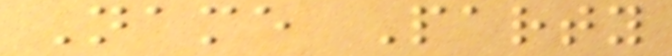Name Party
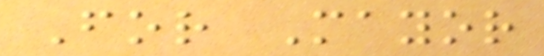For Mayor
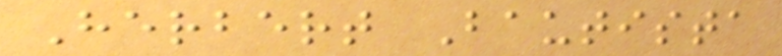Herbert Bautista
